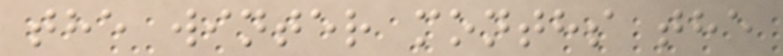the winter months the
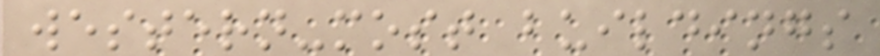western-most buildings
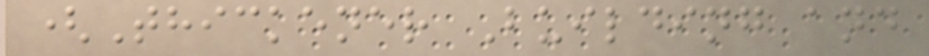(Thickener Building and
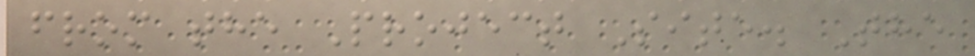from the Project Site. The
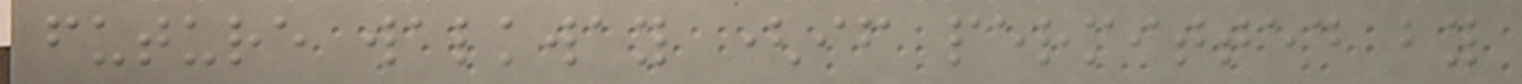future walkway (if permitted by
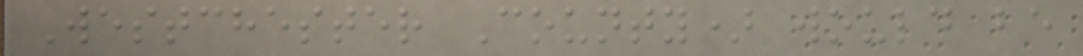Westchester County) would be
